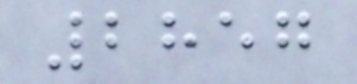2857
